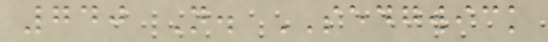740 N. SEDGWICK
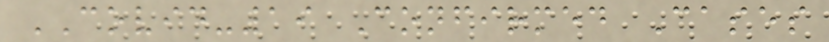COVID-19 Confirmed Cases
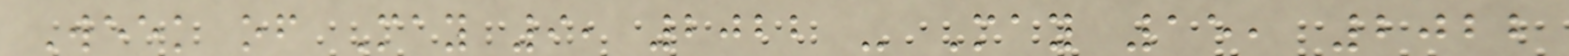Week of May 9, 2022 - May 15, 2022
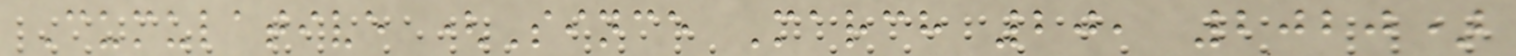Cumulative (Since March 20, 2020)
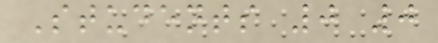Students 0 0
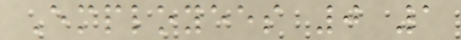Employees 0 1
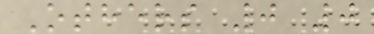Others 0 0
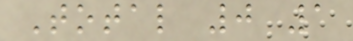Total 0 1
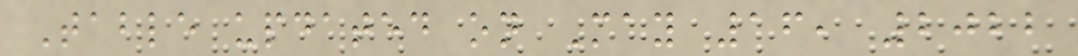Table updated on May 16, 2022
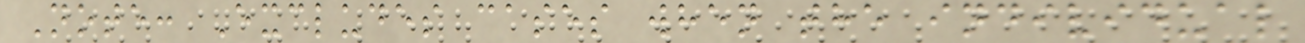Note: Excludes cases when the individual
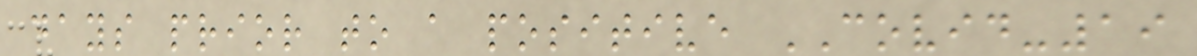days prior to a positive COVID-19
